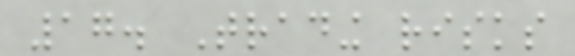17. Trading risks
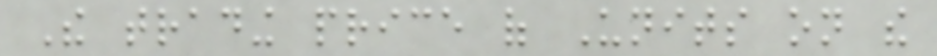The trading price of Units on the
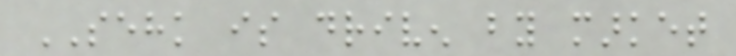SEHK is driven by market
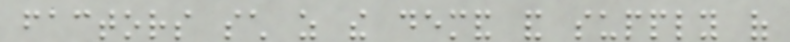factors such as the demand and supply of
